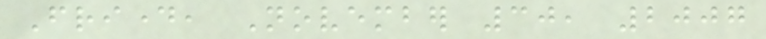Friday, November 30, 2007
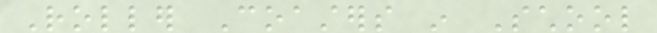Roller Coasters in School
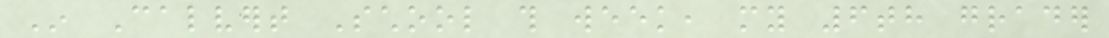In Calvert School this week, my 6th grader
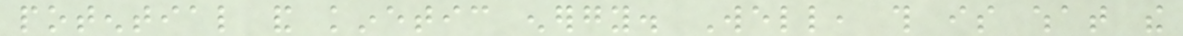potential and kinetic energy. Well, this is what the
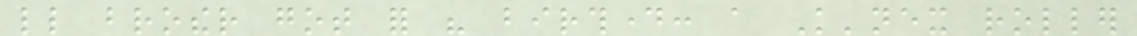little brother got for his birthday: a K'nex roller
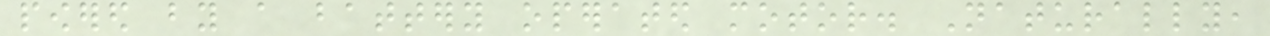powered by a battery operated motor. Naturally,
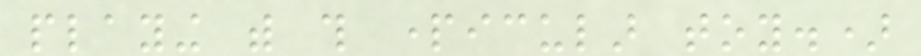playing with this particular toy.)
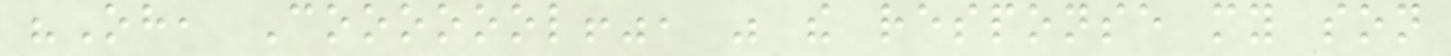"Oh, Cooooool!", was the response my son
